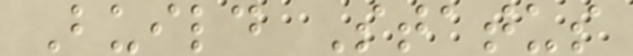Build Status
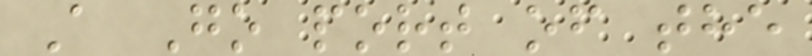A Go port of the
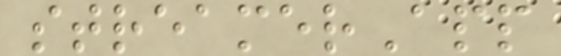streamerApp
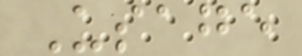Usage
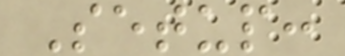Setup:
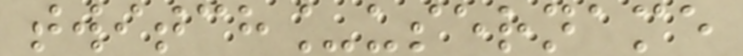twitch_username
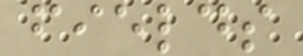fields
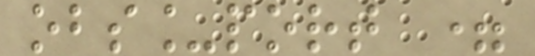obs_port =
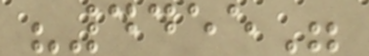"4455"
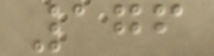176
